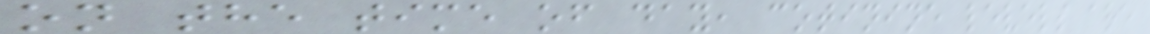on the time of day, cotinine levels are
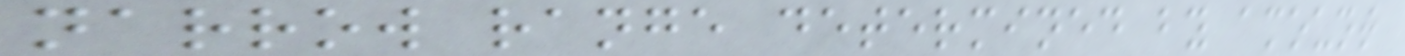narrow range determined by amount
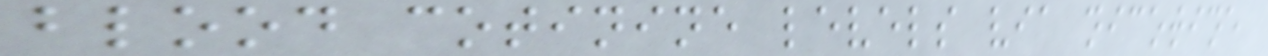blood cotinine levels via nicotine
